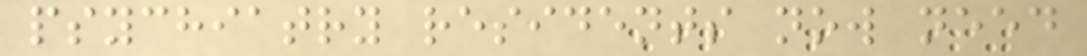psychiatry residents now need
